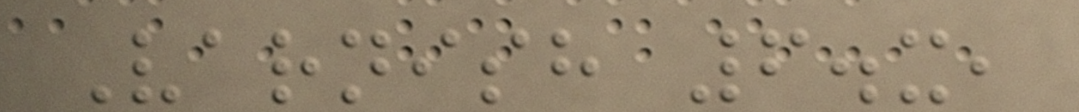Varnish 6.x,
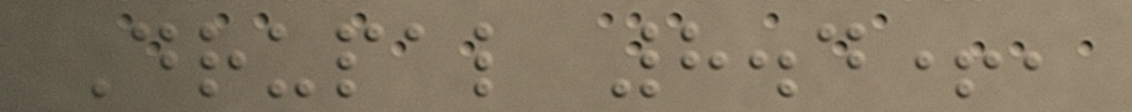Drupal 8.4+,
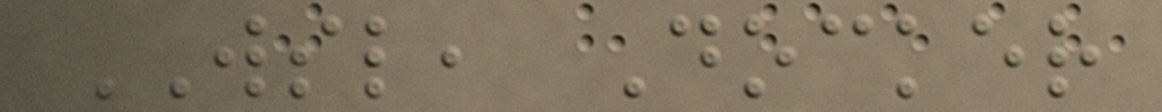WSL, Docker
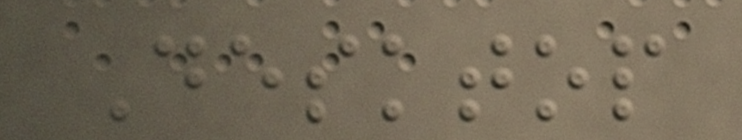Desktop
